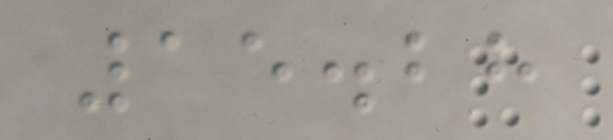15.28
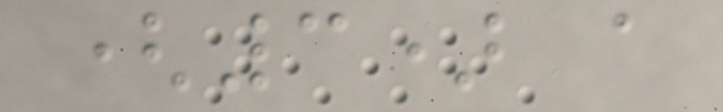(3) a
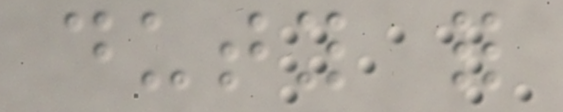duty for
